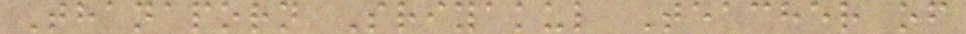Thanaporn Sriyakul Teacher of
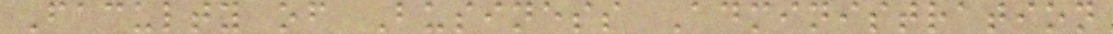Faculty of Business Administration
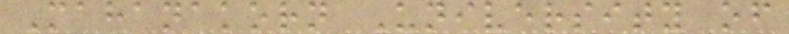Mahanakorn University of
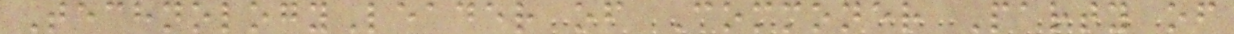TechnologyLeader of Commoner Party of
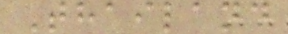Thailand
